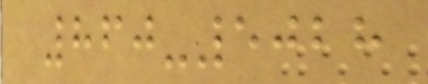860-5028
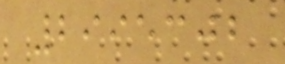2995302
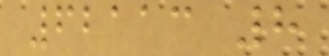62113 8
